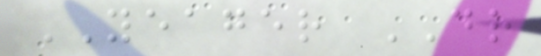YEAGER DR
